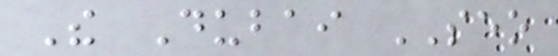The Dubai SEO
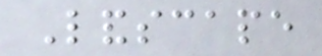Landscape
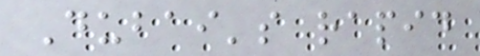Dubai's rapid
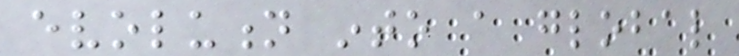evolution into a global
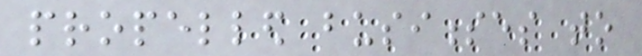propelled businesses to
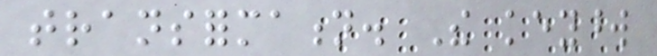transformation. The keyword
